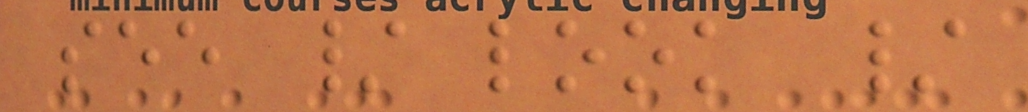see / look /
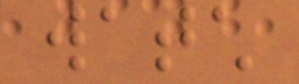watch
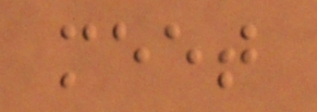meet
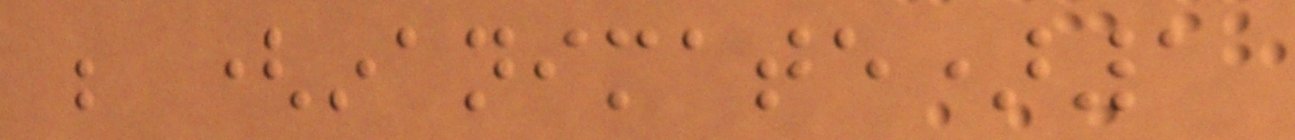be (inanimate)1
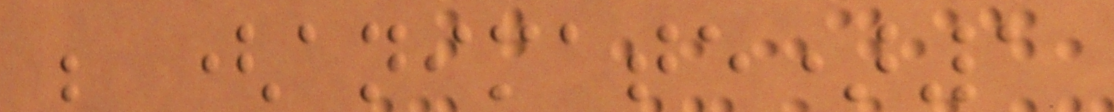be (animate)1
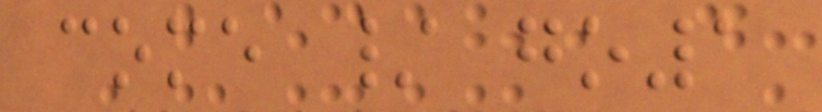come / go1
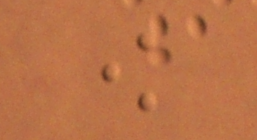know
